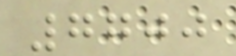7700
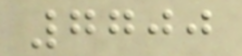7700
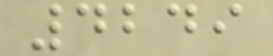4249
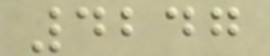4247
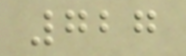727
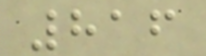816
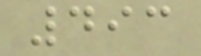493
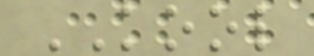KOOL
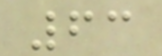63
